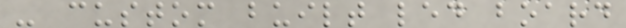- custom built led board
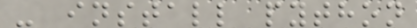- install python
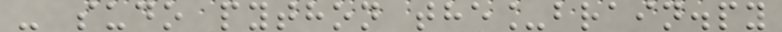- sudo python the_brain.py
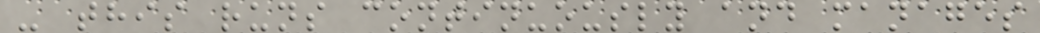- this runs continuously and manages
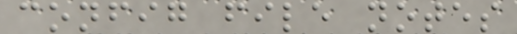config file notes
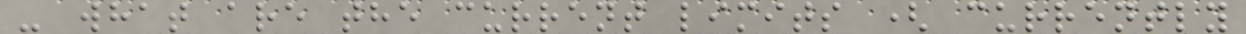- what are the current limits ( currently
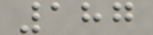187
